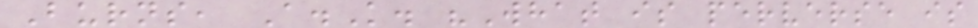Burns, A.K. "What is perverse is
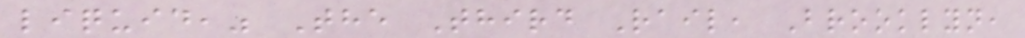liquid," The Third Rail, Brooklyn,
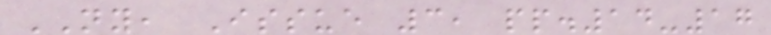NY, Issue 3, pp.14-17
